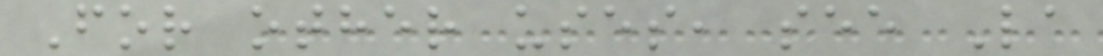For other uses, see La
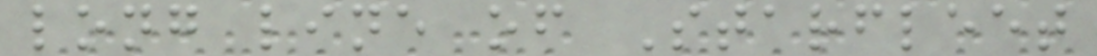long line of Starfleet
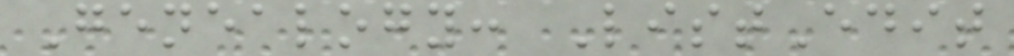Genealogy: ListEdit
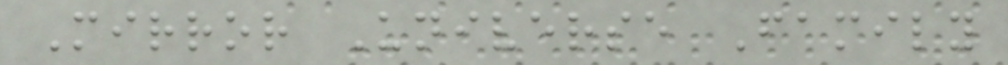Mirror Universe Family
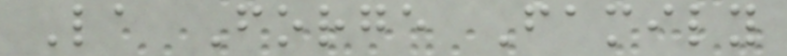La Forge Family
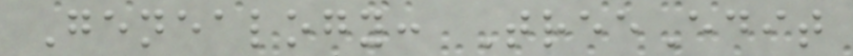Genealogy: TreeEdit
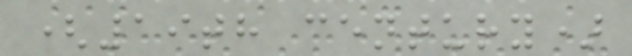(19th century)
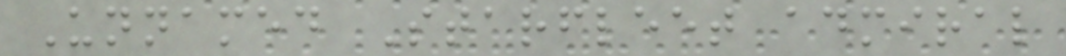Unnamed Starfleet admiral
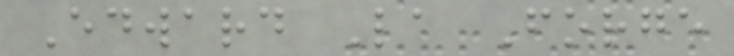Edward La Forge
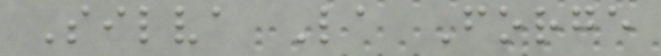Silva La Forge
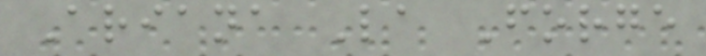Ariana La Forge
